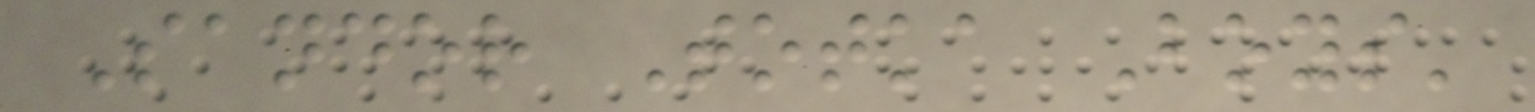Sandor Totka Boys'
